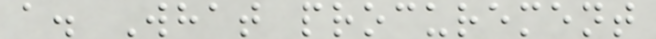a. What procurement
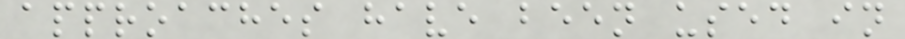approaches have been used in
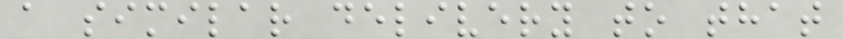a similar delivery to that
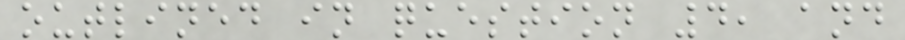outlined in question 4, and
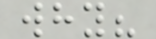why?
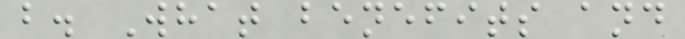b. What benefits and
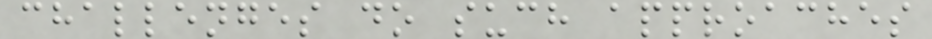challenges do such approaches
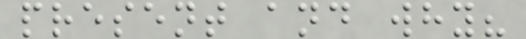present and why?
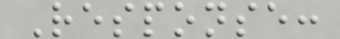Response:
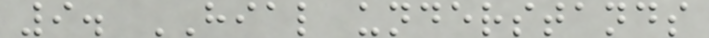9. HIAL understands
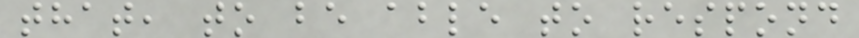that, to be able to respond
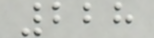228
